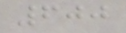600
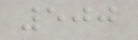500
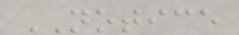NOTICE
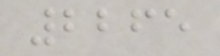2265
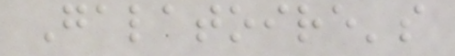Galatoire's
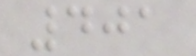401
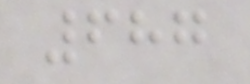687
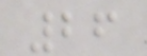26
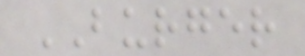BURGER
